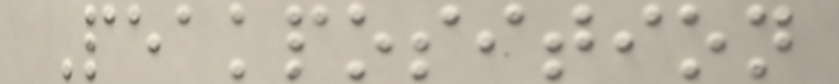Peakposition
